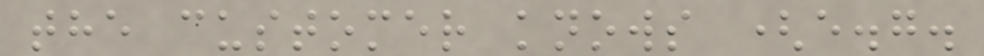the customer knows (e.g.
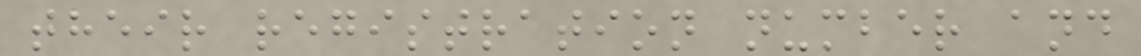their registration number and
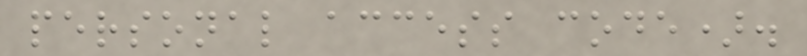personal access code).
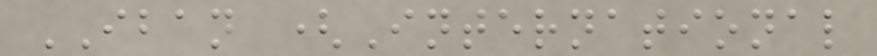IBAN (International
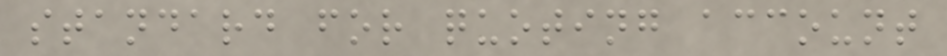standard for quoting account
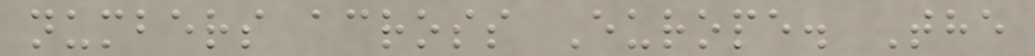numbers across Europe. The
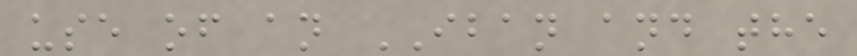use of an IBAN and the
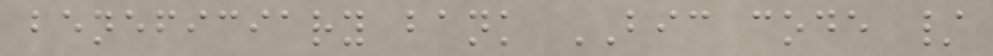beneficiary bank BIC code /
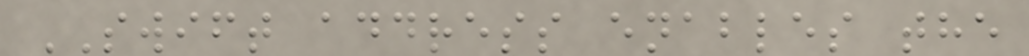SWIFT address enables the
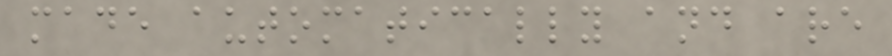made automatically and are
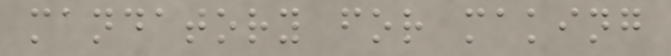mandatory for making
